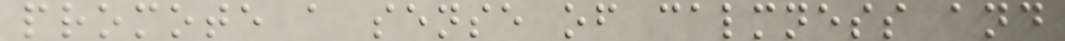promote a sense of calmness and
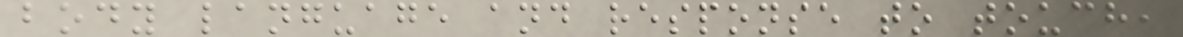body language and response to touch,
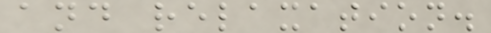and relaxation.
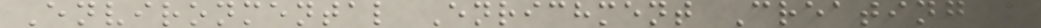Environmental Enrichment Creating a
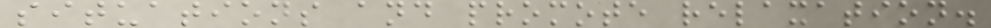situations and promote relaxation.
